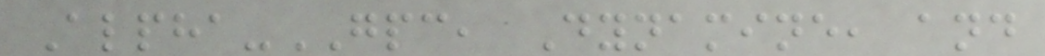Alpha-GPC, Dynamine, and
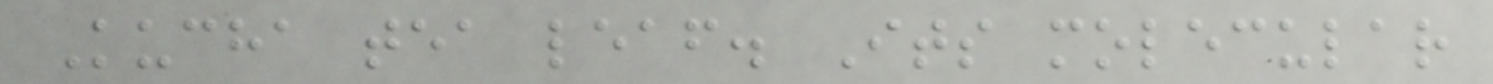Kucha tea leaf. Its molecular
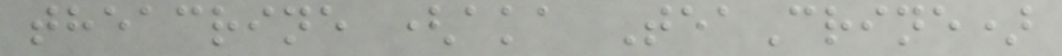theacrine (aka TeaCrine)
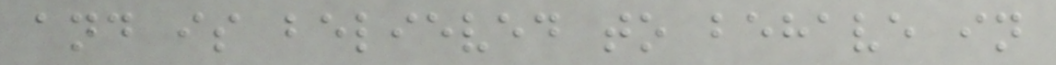and is believed to behave in
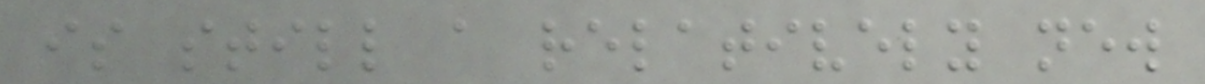is still a relatively new
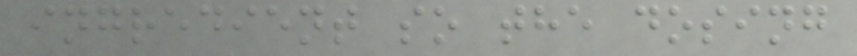ingredient so the dosing
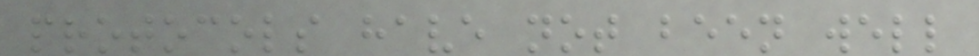protocols have not been well
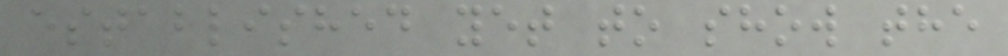established yet to show the
